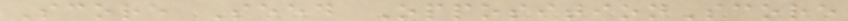Score Seed OppositionScore
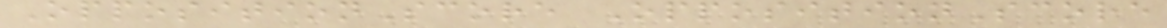OppositionScore OppositionScore
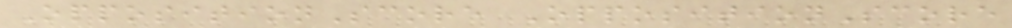OppositionScore OppositionScore
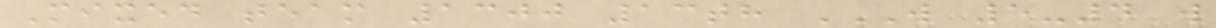Mixed team 1300 13th W 5-4 W
